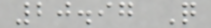20.97 Q
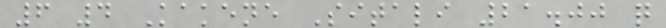6 4 Kakene Sitali 21.00 q
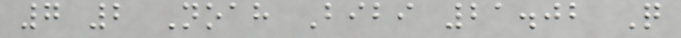7 2 Noah Bibi 21.02 Q
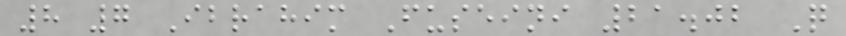8 7 Ibrahim Fuseini 21.02 Q
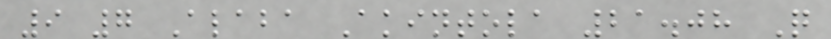9 7 Alaba Akintola 21.08 Q
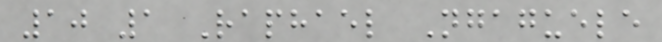10 1 Raphael Ngaguele
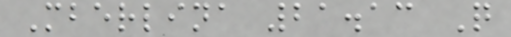Mberlina 21.13 Q
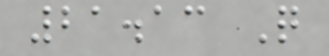21.13 Q
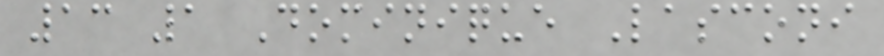13 1 Dominique Lasconi
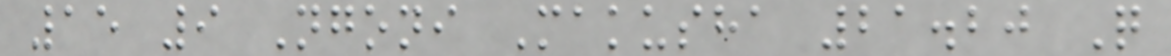15 9 Ngoni Makusha 21.20 Q
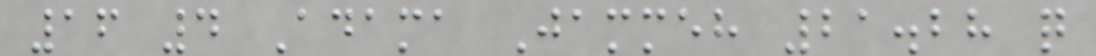16 4 Adama Jammeh 21.28 q
